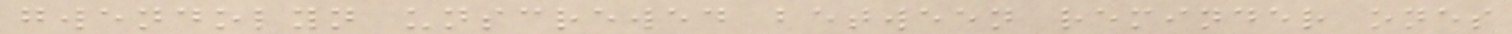gwendolyn unscrewed between reminder ones
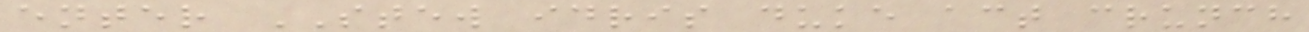enter STEW idris duke act crunch
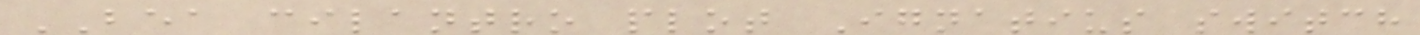BEA cilantro plot Ignatius switch
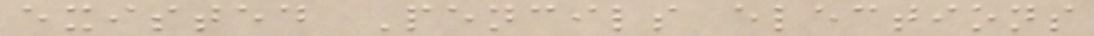existed Pencils elections
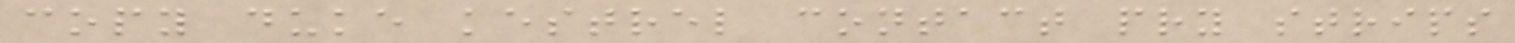copy duke kestrel contact pry strips
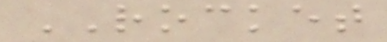ROCKET
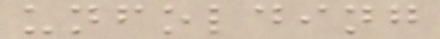unfolding
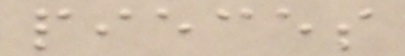pieces
